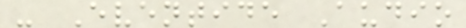- Eventide Audio
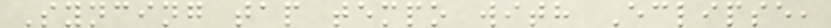Syncing tap tempo with Eclipse,
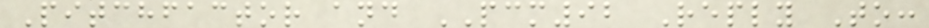Pitchfactor and PCM92 Reply To:
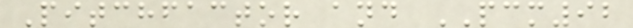Pitchfactor and PCM92
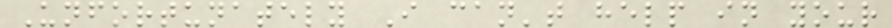Unfortunately I can't help in your
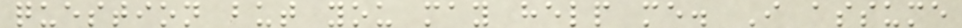question but you may help me. I assume
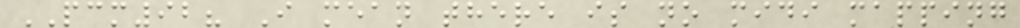PCM92? I mean there is no midi mapping
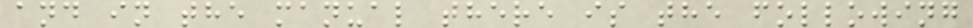and in the manual there is the following
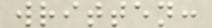written:
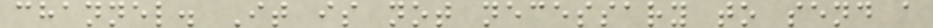channel. It is not necessary to send a
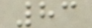83
